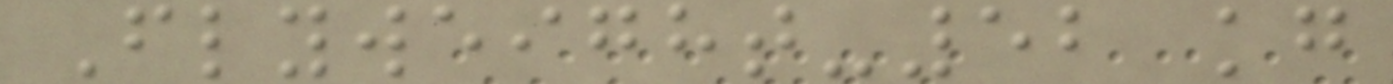Flyweight-52 kg
